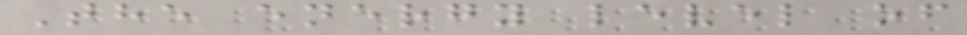The energy level of
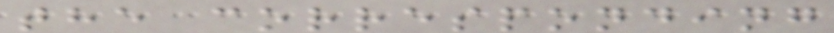the corresponding
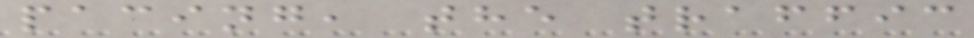pacing, the traffic
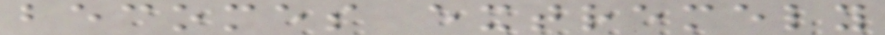becomes extremely
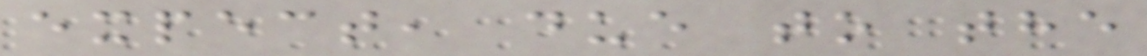expect, due to the
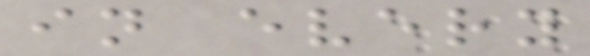in every
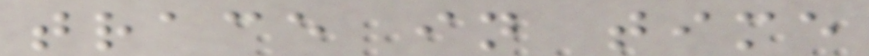trace in time
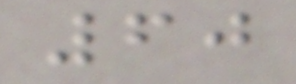60
